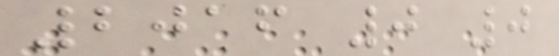2016 0 0
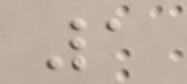1
